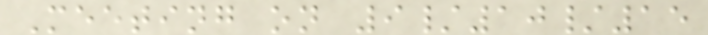Meeting on 9/10/15
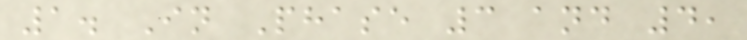1. In Phase 3 and 4,
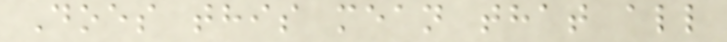Does this mean that all
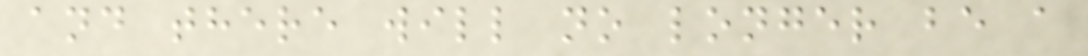and there will no longer be a
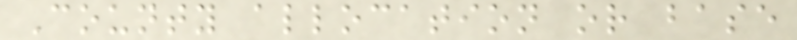County allocation or base
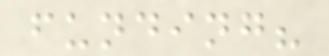funding?
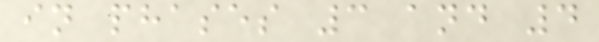in phases 3 and 4
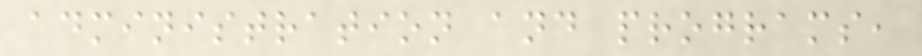administration and programs,
